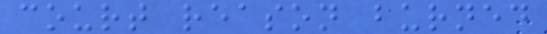court reason burned
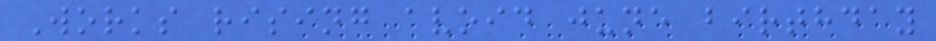Works rising avoid june birthday
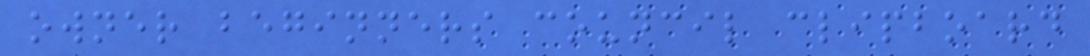owner beginners council clipboard
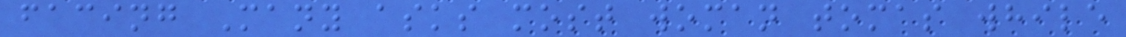facing Many asks most woman tomas while
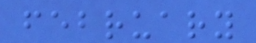february
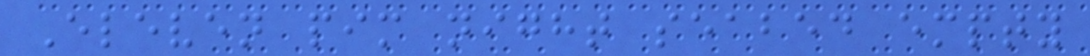Eleven pim night seabed empty
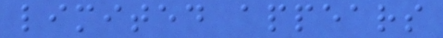limited appears
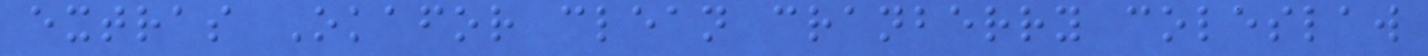extras Okafor clean cranberry coleslaw
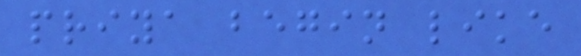priya begin like
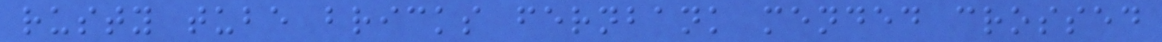rusty tube bricks fernbank mended crossed
